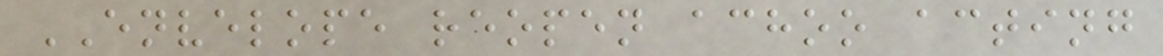ENVELOPE reopen achoo acting
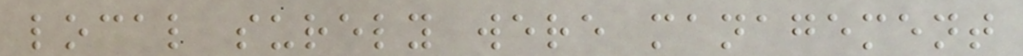local surely were management
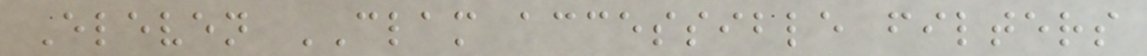Eleven CLAM accessible filters
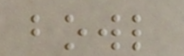bowl
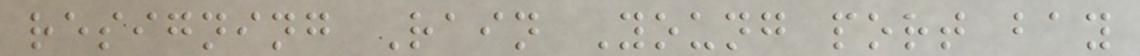resigning Rain Young port bay
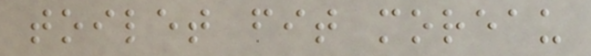toilet fit moreau
